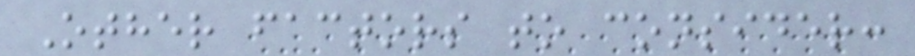Other factors to consider:
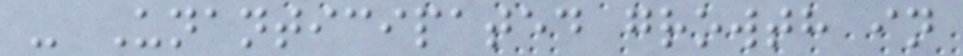- Unanticipated growth in
